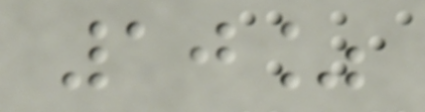10%
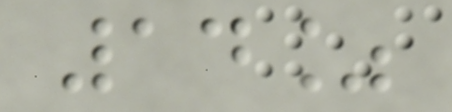14%
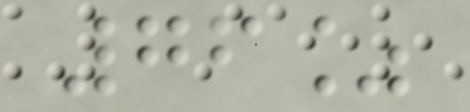76%
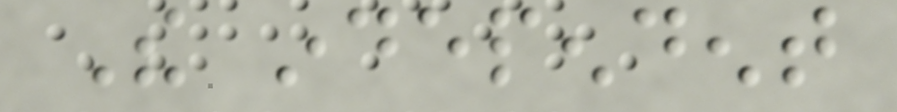The independent
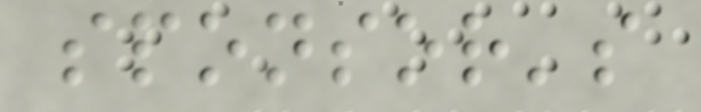sponsor's
